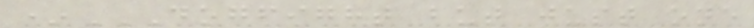*DOGFIGHT BUT JUST ONE
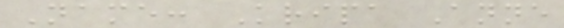Name: Kripa Anne
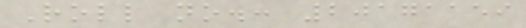Roll no.: 20171159
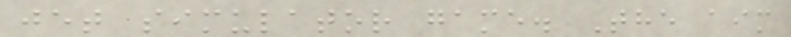jet simulator game. The aim
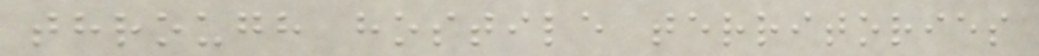through hostile territories
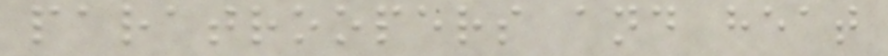paratroopers and heat
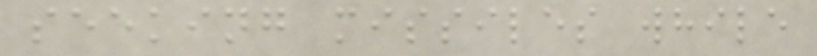seeking missiles while
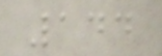144
